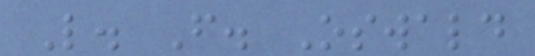L. F. Oswald
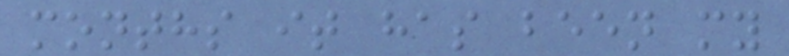months it has been my
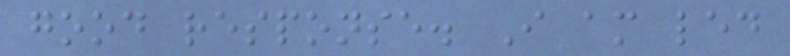good response. I am led
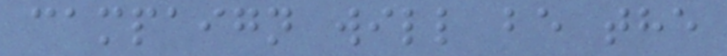campaign will be the
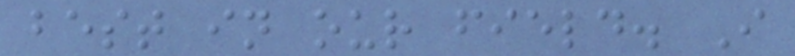best in our field. I
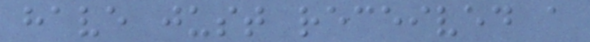have just received a
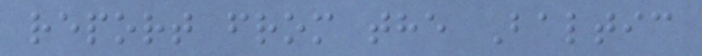report from the Baltic
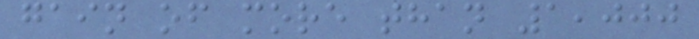gain of more than 1,000
